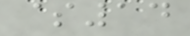$14
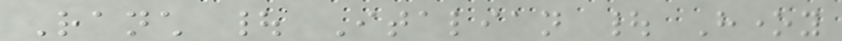Ranch | Italian | Honey
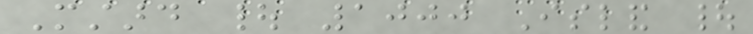Mustard | 1000 Island |
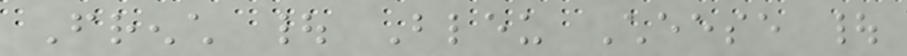French | Bleu Cheese |
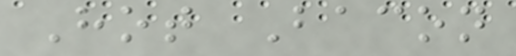Hot Bacon
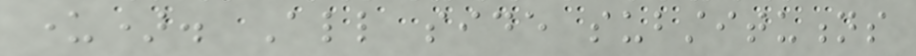under). All side substitutions
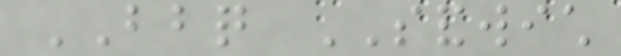BBQ SANDWICH
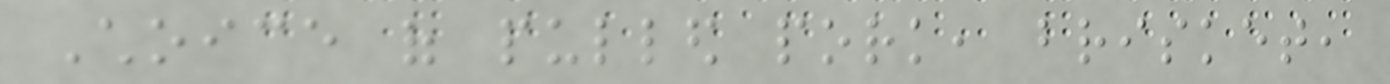Choice of pulled pork, brisket,
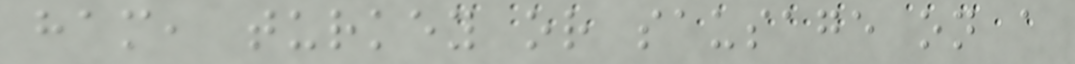ham, turkey or sausage on a
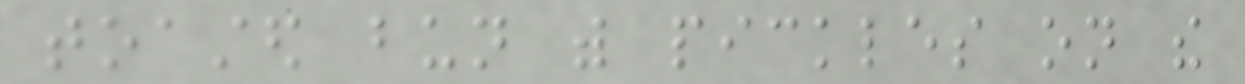toasted bun with pickles on the
